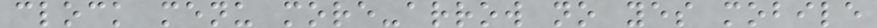clock menu more-arrow no yes mobile
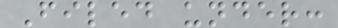Filed under:
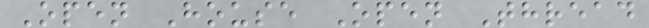Open House Open Thread
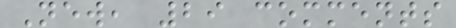New, 29 comments
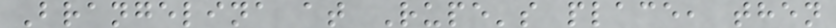Brangelina at Rupe's place, then
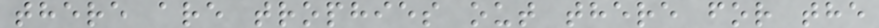there are trophies out there for the
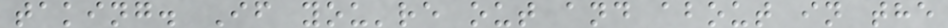taking. If you're out and about in the
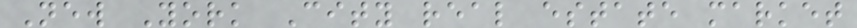New York City real estate market
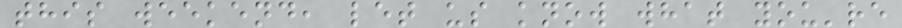this weekend, let us know what you're
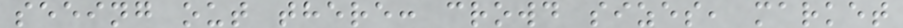seeing out there: crowd sizes, market
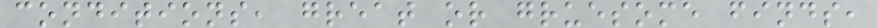conditions, great or gruesome finds,
